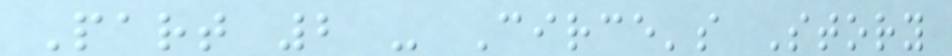Part 2 - Circe's Story
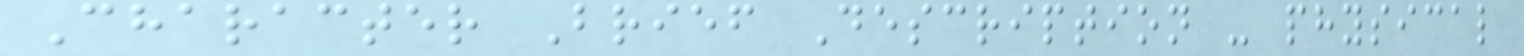Character Brief Description - physical
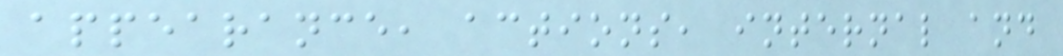appearance, actions, internal and
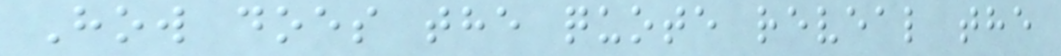How does the quote reveal the
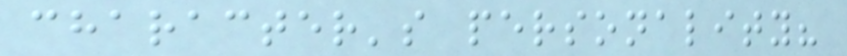character's personality?
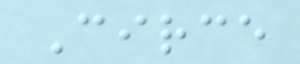Circe
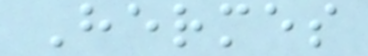Hermes
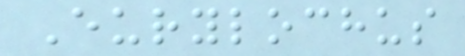Eurylochus
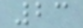23
